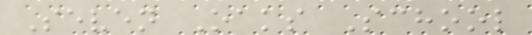Seven Oaks School
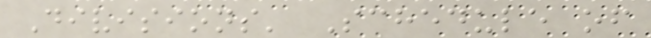Divisions' Schedule of
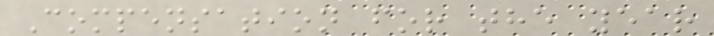Compensation for the year
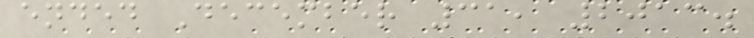ended December 31, 2013.
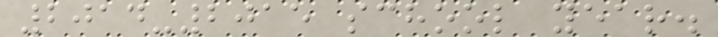2014-2015 school year.
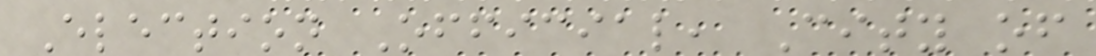Election Official, City of
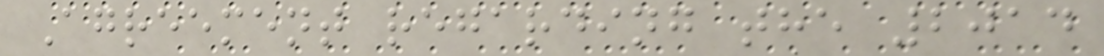Agreement regarding the 2014
